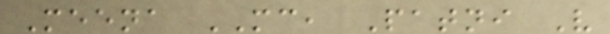Meena MC, Patni V
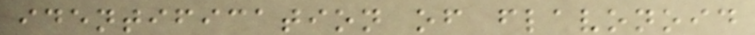identification of flavonoid
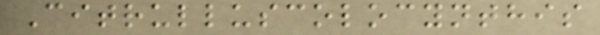Citrulluscolocynthis
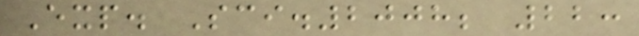Exp. Sci.2008; 22:
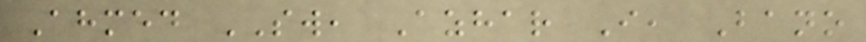Ahmed SW, Azhar I, Bano
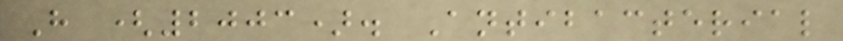H (2003). Antibacterial
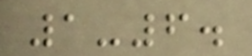1-6.
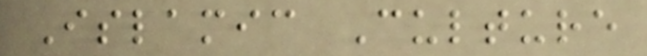Islamic Culture
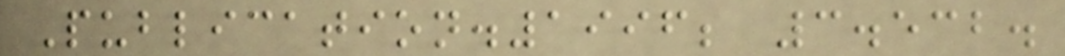Publication.1996; 3.532.
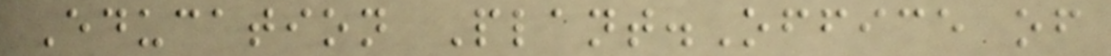Education Plant.Office of
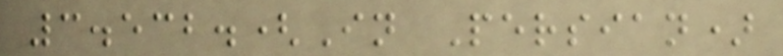3.532.(In Persian)
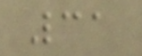31
